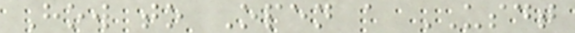How to Open a USDT
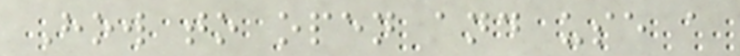How to open and use a
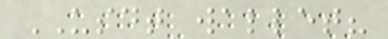USDT wallet?
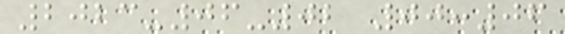2023-06-02 00:06
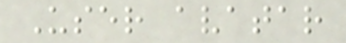User avatar
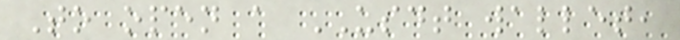To open a USDT wallet,
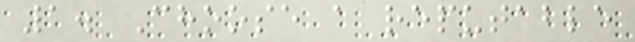1. Choose a reputable
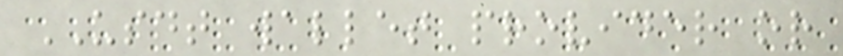USDT wallet provider or
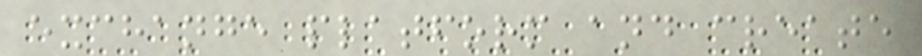exchange platform and create
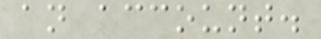an account.
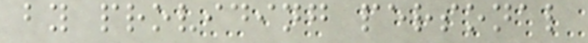by providing personal
